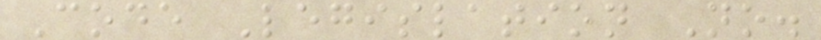Code Legislation No.
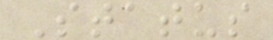Status
